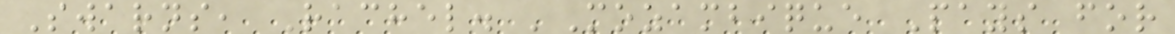Swarns, Rachel. 'Mozambique Pays for
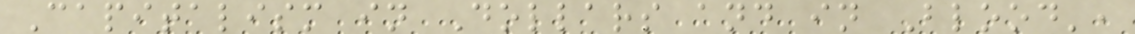Capitalism in Dollars and in Blood',
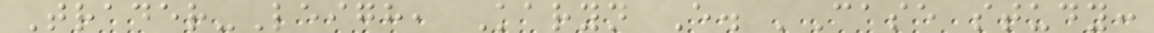Trader-Leigh, Karyn E. 'Case study:
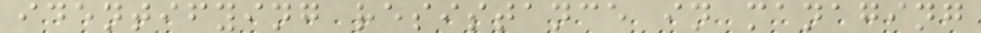identifying resistance in managing
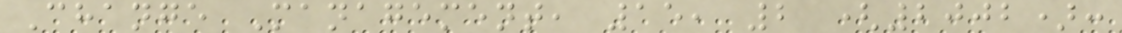Change Management, 15, 2 (2002):
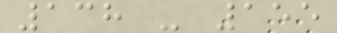138 - 155
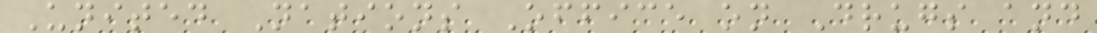United Nations Office on Drugs and
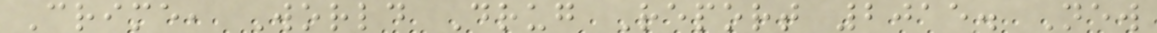Crime, World Drug Report 2015. New
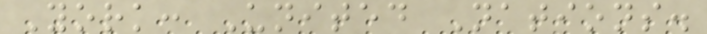York: United Nations.
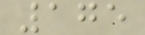175
